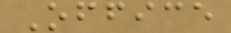Office
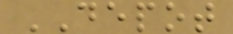DEPOT
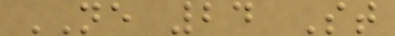NE 24 St
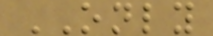ONLY
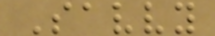Savvy
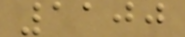1100
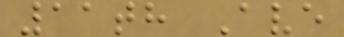11th Ave
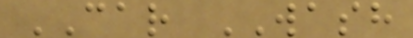CAR WASH
